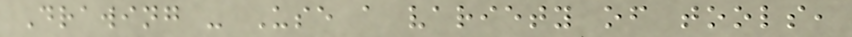Drawing - Use a variety of tools,
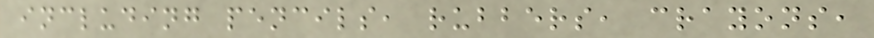including pencils, rubbers, crayons,
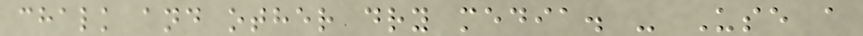chalk and other dry media. - Use a
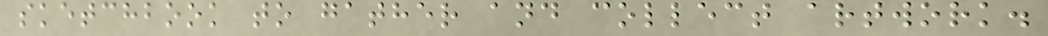sketchbook to gather and collect artwork.
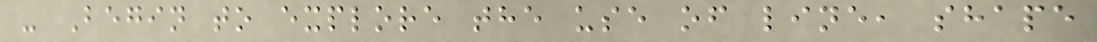- Begin to explore the use of line, shape
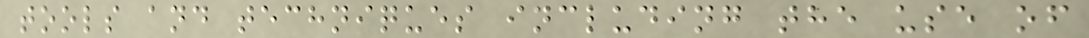tools and techniques including the use of
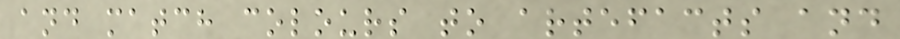and match colours to artefacts and
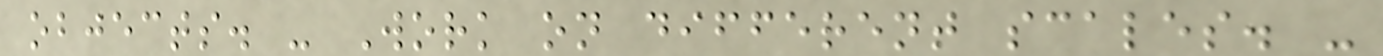objects. - Work on different scales. -
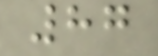87
